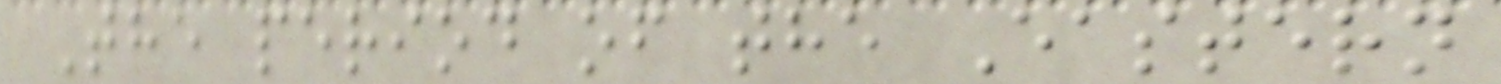The period of the Eastern
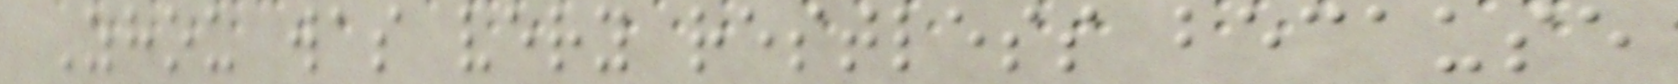Zhou was very restless because
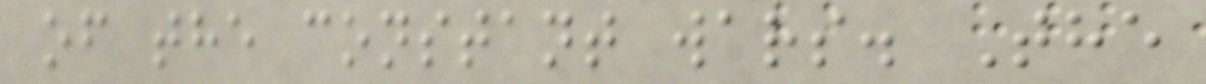of the constant wars. The
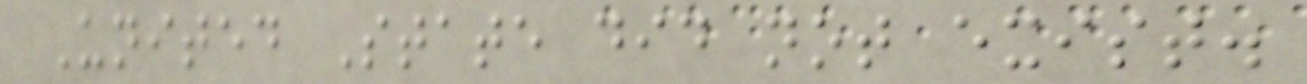United State did not exist.
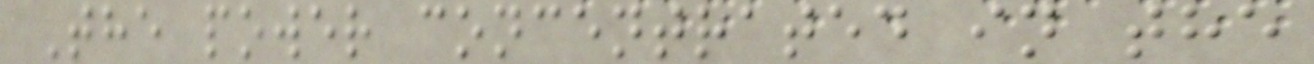The power concentrated in the
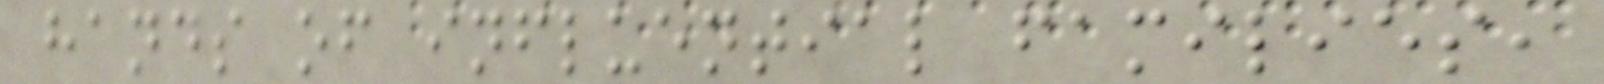hands of influential families,
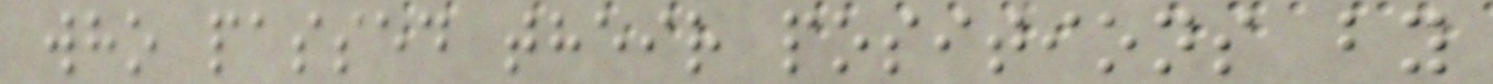who passed their positions by
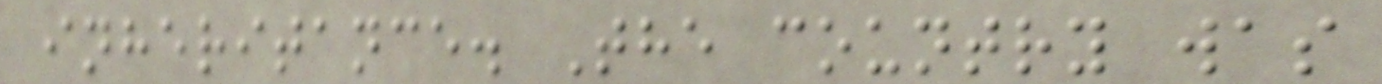inheritance. The country was
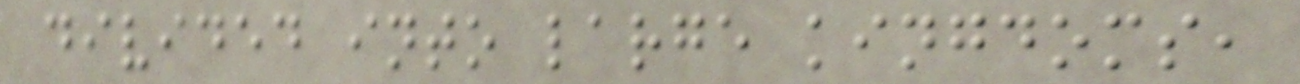divided into large kingdoms,
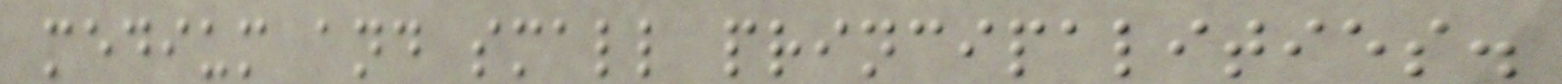medium and small principalities.
